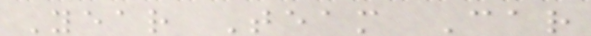Year Team Car
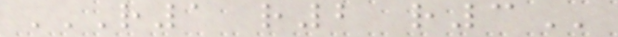R1 R2 R3
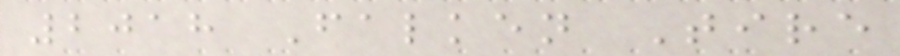2018 Falken Tire
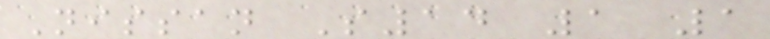Nissan S14 1 1
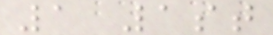1 1st
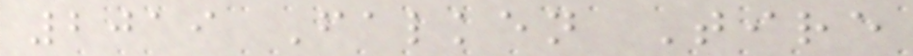2019 Falken Tire
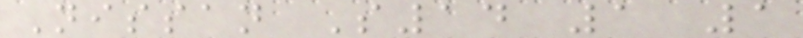Nissan S14 1 1
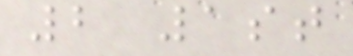2 1st
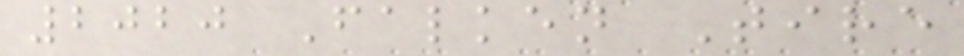2020 Falken Tire
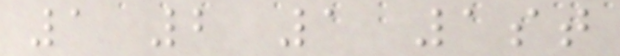1 2 1 1st
